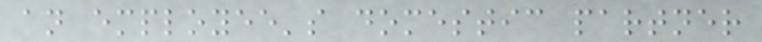an employee's domestic partner
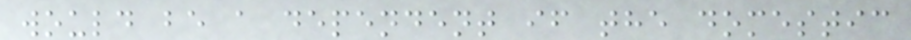would be a dependent if the domestic
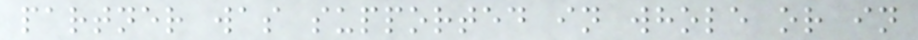partner was supported in whole or in
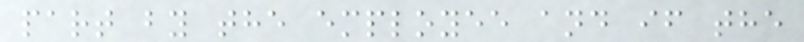part by the employee and if the
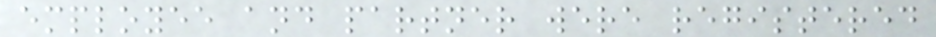employee and partner were registered
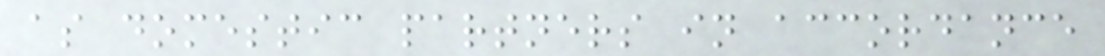as domestic partners in accordance
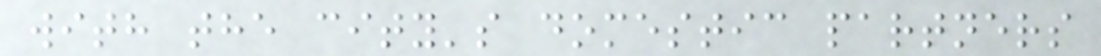with the city's domestic partners
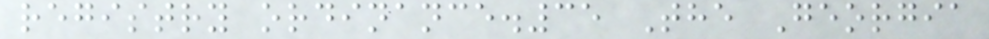registry ordinance.35 The Georgia
